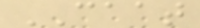CAAT
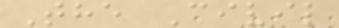The Civil
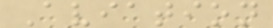Aviation
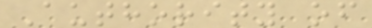Authority of
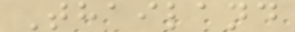Thailand
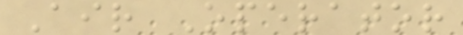Air Operator
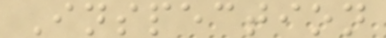Inspection
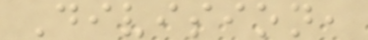Division,
